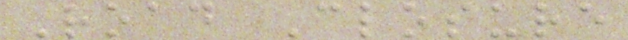Road Closure
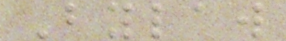Bylaw
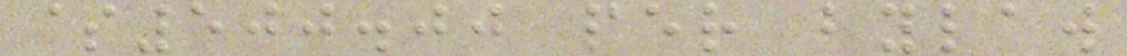$500.00 per bylaw
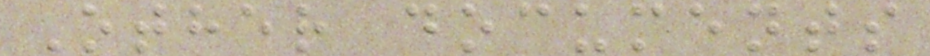Other documents
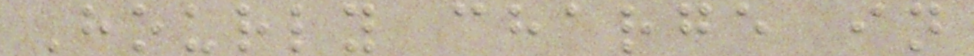Hourly charge in
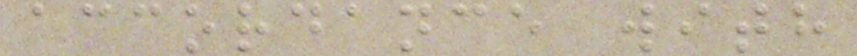accordance with
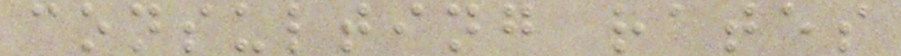consulting rates
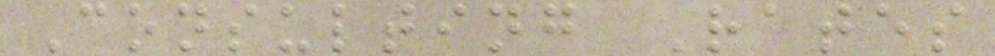Consulting Rates
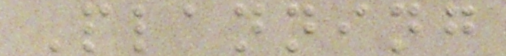Planning
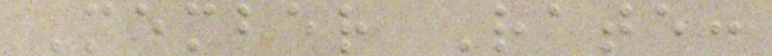Member Rate:
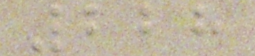228
